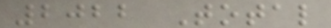2022 Total
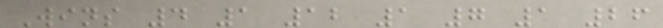Wins 4 1 12 1 7 1 26
